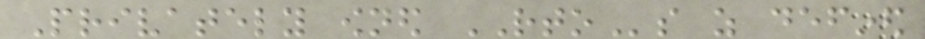Privately owned RTOs as defined
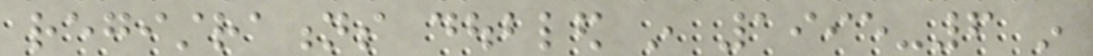registrations doubled in 1995-6 in
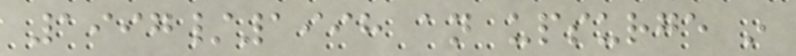1997/1998 an upsurge in
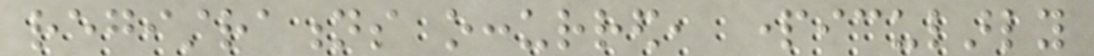registrations occurred, particularly
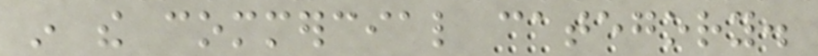in the commercial category.
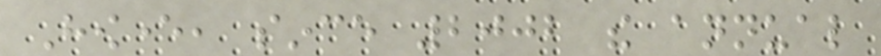However, since 2002 the annual
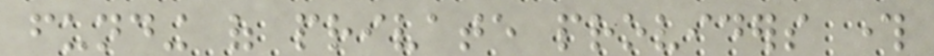funding of private providers through
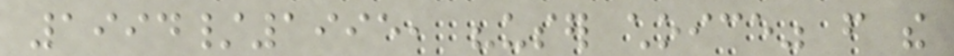1994/1995, "user choice" from the
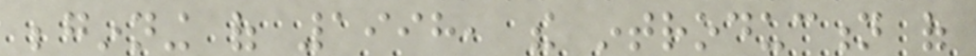beginning of 1998, the introduction of
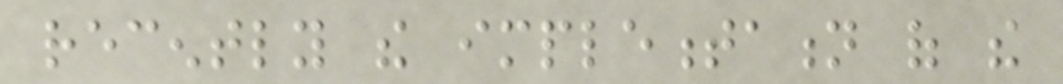recently the implementation of the
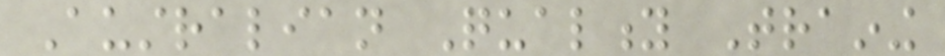Australian Quality Training
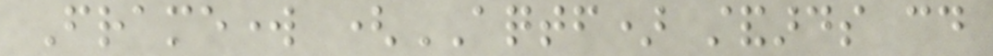Framework (AQTF) standards could
